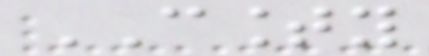COUNTY
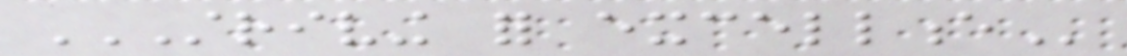STRIVING FOR EXCELLENCE
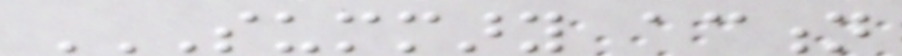SUMMARY ACTION
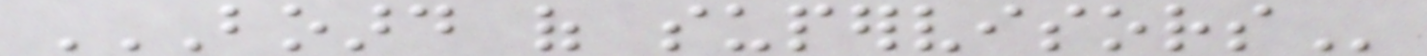BOARD OF SUPERVISORS
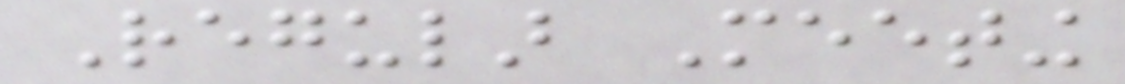Regular Meeting
